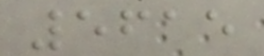5615
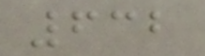632
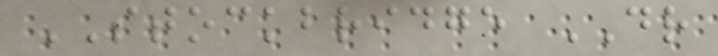STOCKBRIDGE DR
